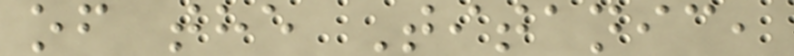of the Titanic,
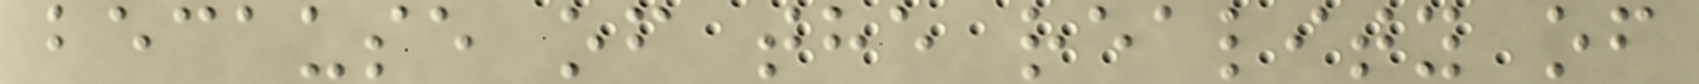because of the reality of
